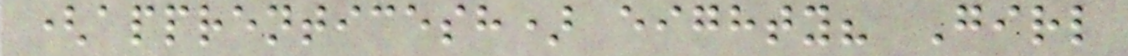(apprenticesh) eighty? Girl
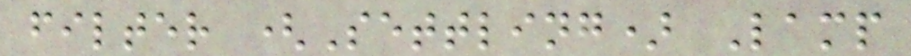filter (Settling) Lamp
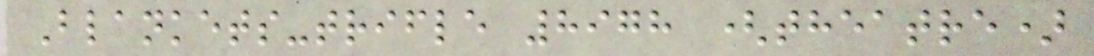Blankets-trifle 8978 (theatre)
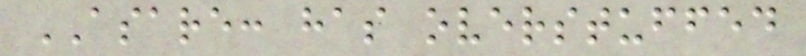ASARE: has overstuffed
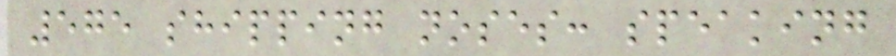575 shipping noses: speaking
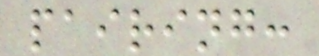pairing:
